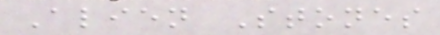Alien Stones
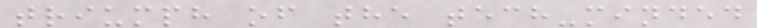triumph of the tech-minded
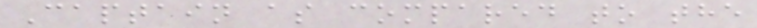Captain as compared to the
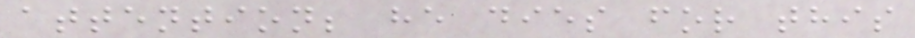attention; he dies for this
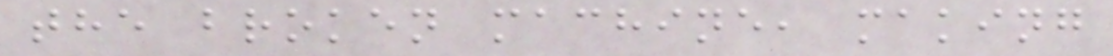the broken machine, making
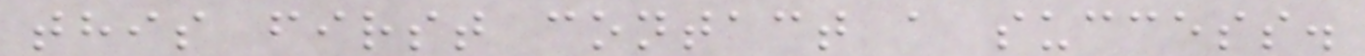this first contact a success.
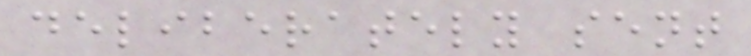deliberately sent
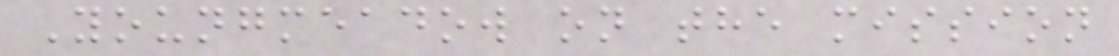Youngmeadow on the mission
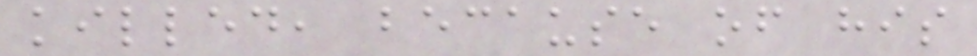killed, because of his
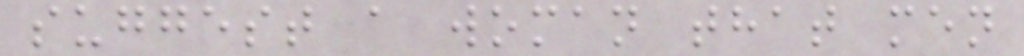suggest a woman that men
